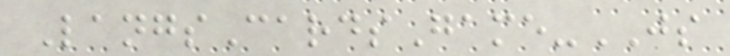LangsCardsGame-JS
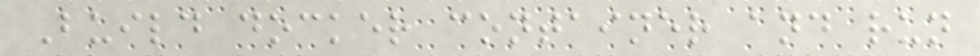Build docker container and run
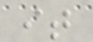it
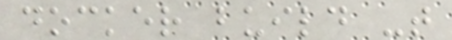docker build -t
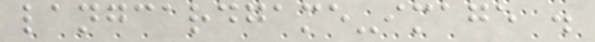langcardgame-image .
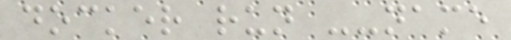docker run --name
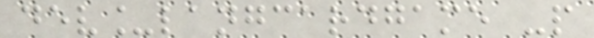dev_langcardgame -p
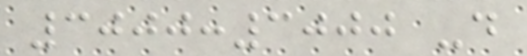3000:3000 -d
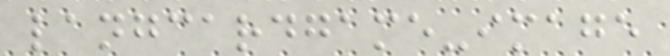langcardgame-image
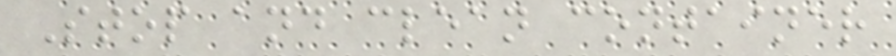Stop and clean container
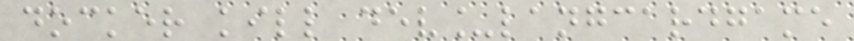docker kill dev_langcardgame
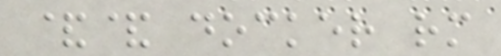&& docker rm
